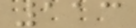113
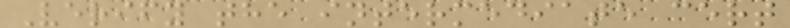Verify the intermediate cert
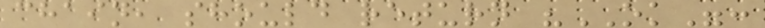chain, should return "OK":
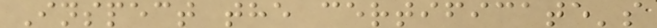Inspect the certificate's
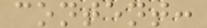content:
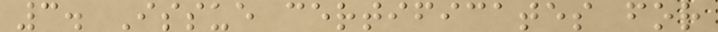3. Issue certificates for
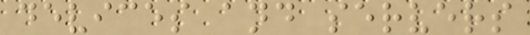devices and servers
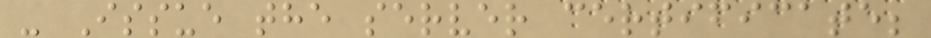- Issue the server certificate;
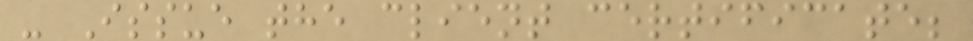- Issue the client certificate;
